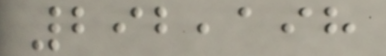292,198
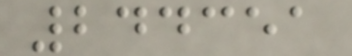244351
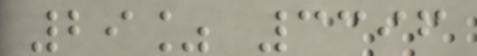29% 3396
